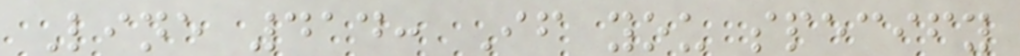Line 414: If you specify
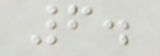6.
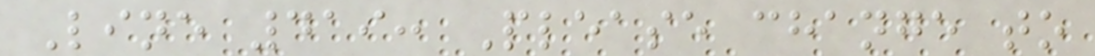Line 419: Please change to
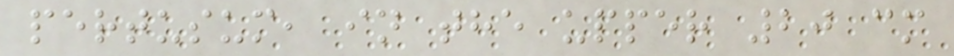pertusum, in the upper 20 cm
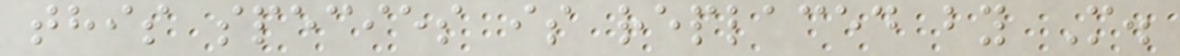this species is replaced by M.
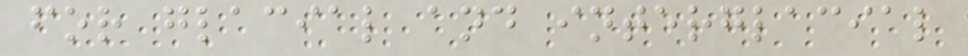for glacial and interglacial
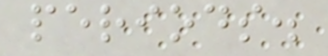periods.
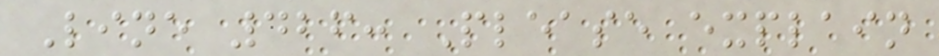Line 426: Please explain
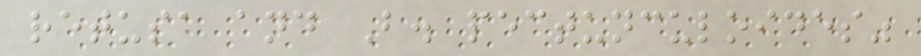retusa and B. pectunculoides"
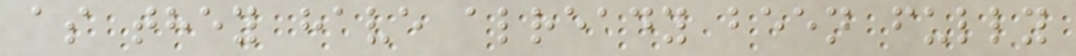as they have already been fully
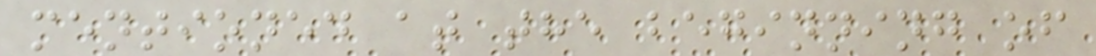mentioned at the beginning of
